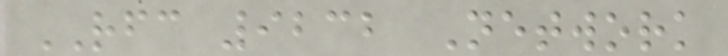RFC 9232 Network
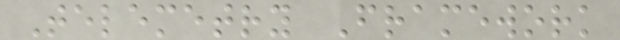Telemetry Framework
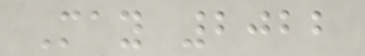May 2022
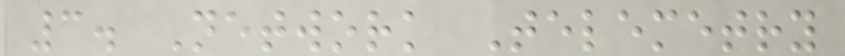3. Network Telemetry
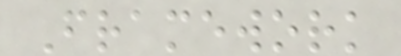Framework
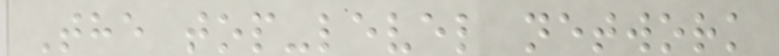The top-level network
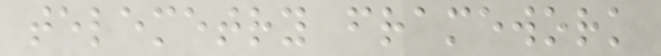telemetry framework
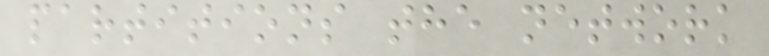partitions the network
